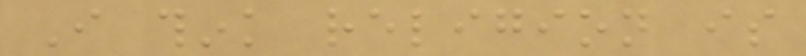I think religion is
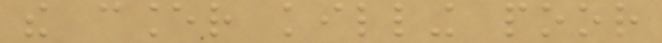the cancer killing poor
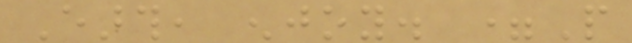Earth, enjoy. =P
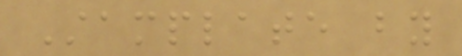Stamplate by
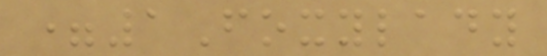=1Foxylady
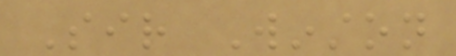Sir Winston
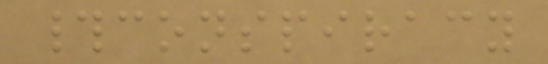#conspiracy
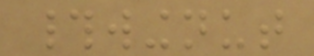#wingnut
